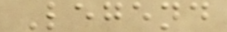Legend
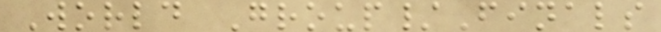World Group/Finals
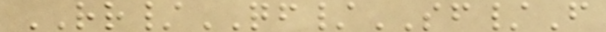RR/QF/SF/F
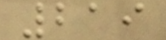219
